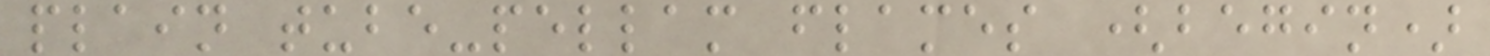plain tube-pellam flames (begin)
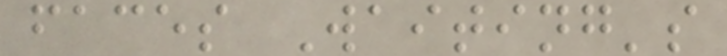faces Waiting's
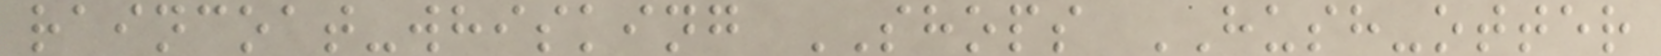raincoat-whisking SHOPS HUSH-otter
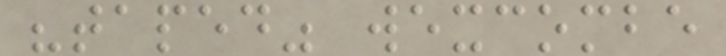"taped" wexcombe
